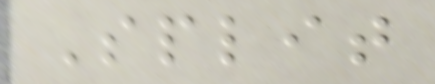Split
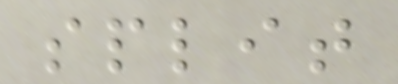split
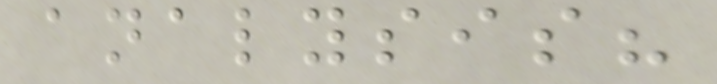analysis?
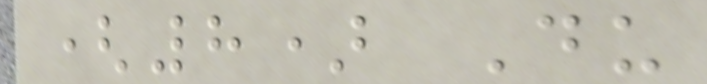(8) Du
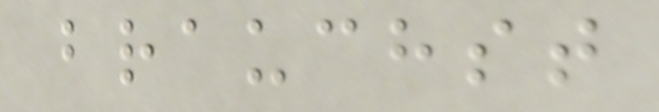brauchst
